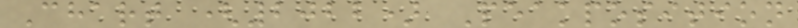Chart (2022) Peakposition
